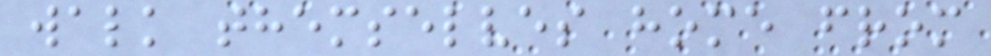walk themselves home from
